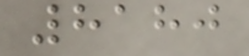8180
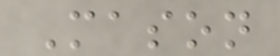Mason
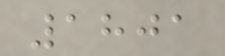1801
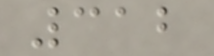312
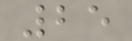25
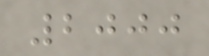2000
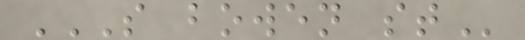S BOWEN ST
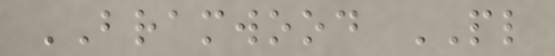BRAMWOOD PL
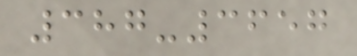387-3657
